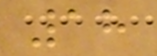18
